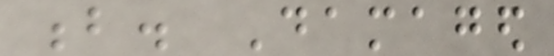b. Damaged
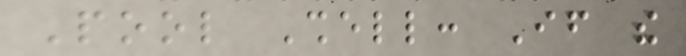Pool Shell: If the
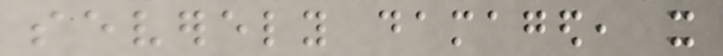severely damaged, it
